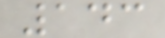143
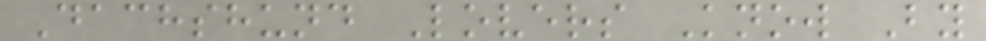Dachshund Lovers Know By
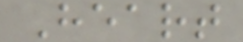Heart
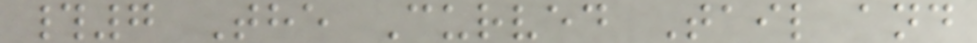#7 The Curved Tail and
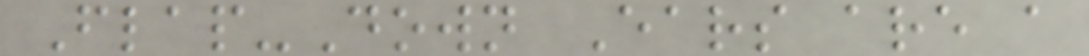Flap-Down Ears are a
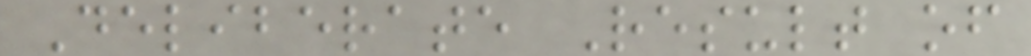Deliberate Result of
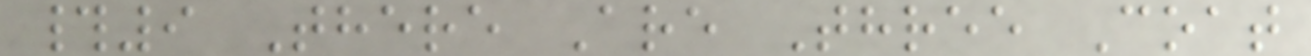#9 There Are Three Coat
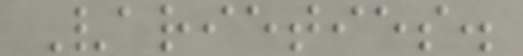Varieties.
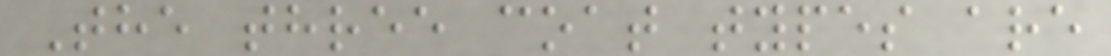The three coat types are
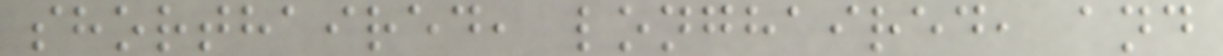shorthaired, longhaired, and
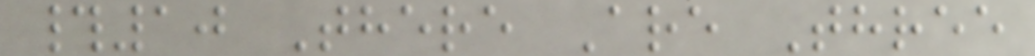#10 There Are Three
